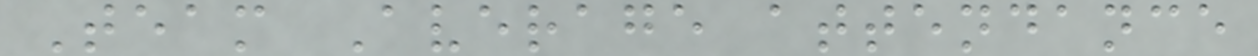Team Average attendance
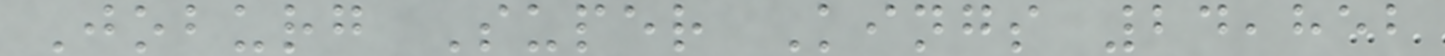Joburg Super Kings 24,852
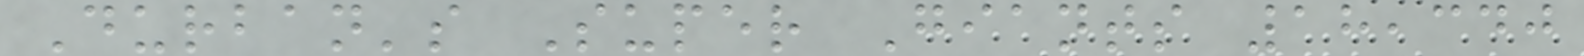Durban's Super Giants 18,340
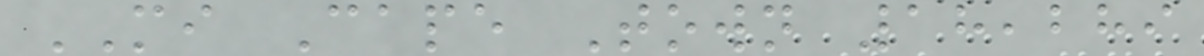MI Cape Town 18,289
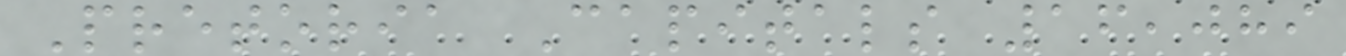Pretoria Capitals 16,089
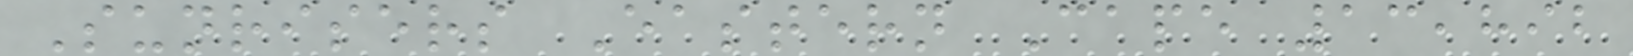Sunrisers Eastern Cape 13,892
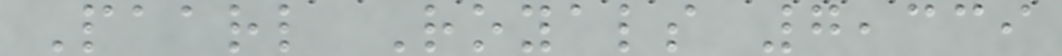Paarl Royals 7,339
